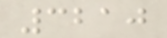3210
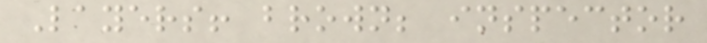Layers! brown; inspector
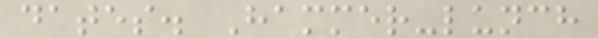dates. Hammer-lunch
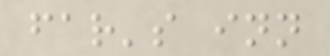far's inn
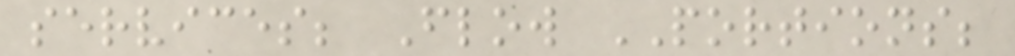services; Flow PORTIONS;
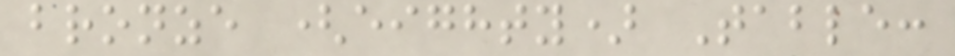bronze (eighty) Table:
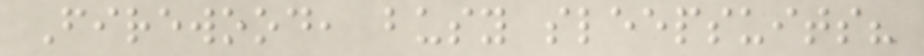Firewood, busy sleepsuits?
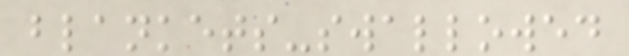blankets-swallowed
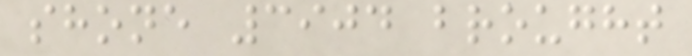shone 3904 brought
